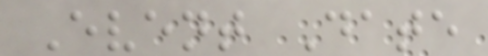Event Date
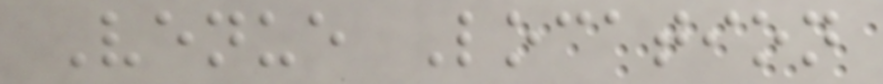Venue Location
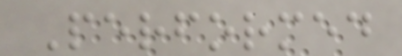Performed
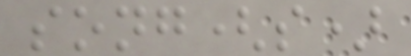song(s)
